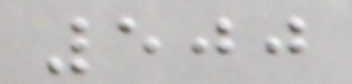500
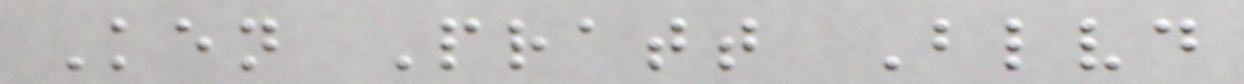Ken Pratt Blvd
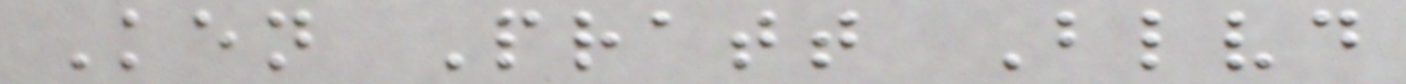Ken Pratt Blvd
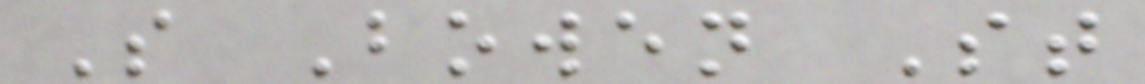S Bowen St
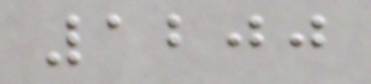1200
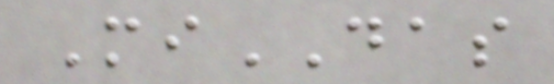MiDAS
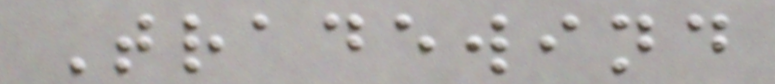Tradewind
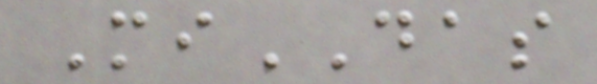MiDAS
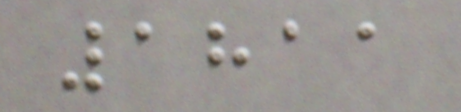1811
